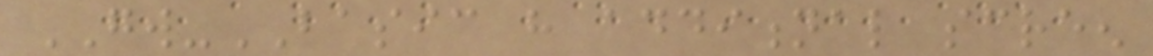GW-BASIC have additional screen
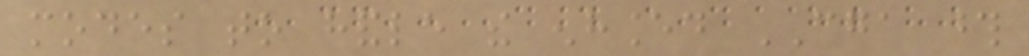modes to handle the enhanced CGA those
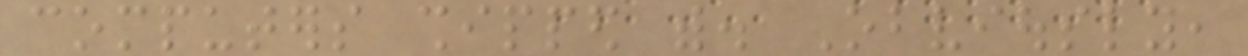computers shipped with. Obviously,
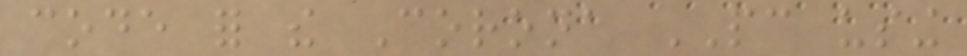code for the Corona PC using
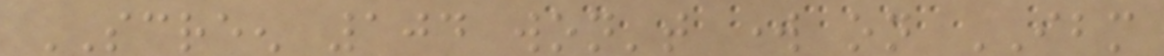SCREEN 104 won't work on IBM
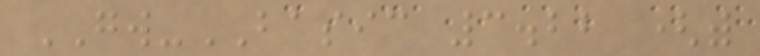GW-BASIC 3.22 (with
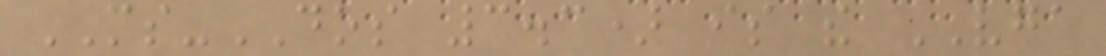MS-DOS 3.3) is the VGA
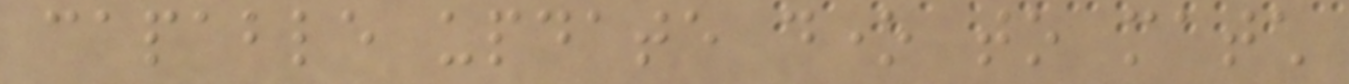capable update done to match
